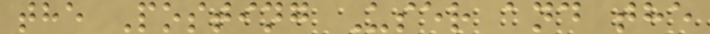the Posting User and the
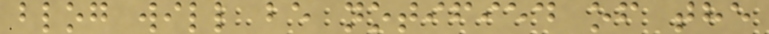blog will be notified of the
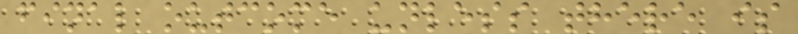final outcome unless there is
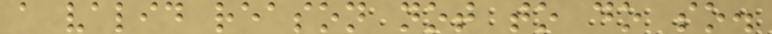a valid reason not to do so.
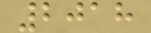2018
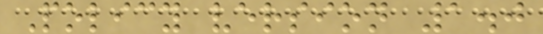Policy version 1.0
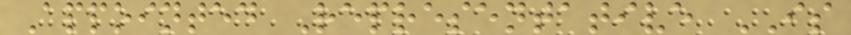Appointed Representative IS
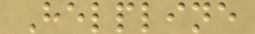Helpline
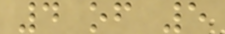4 of 5
